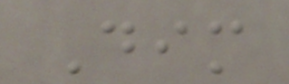Dim
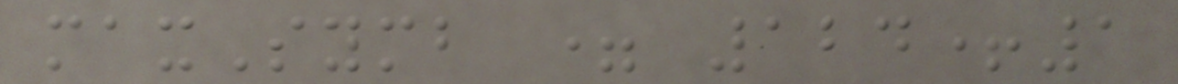maxSymb = 124+1
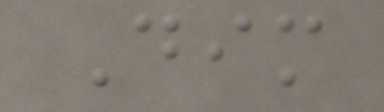Dim
